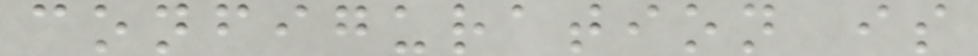configuration is
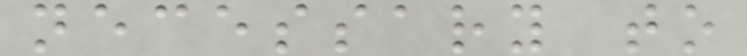necessary to
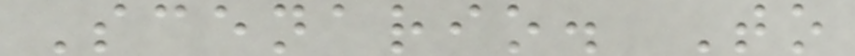Scenario. To
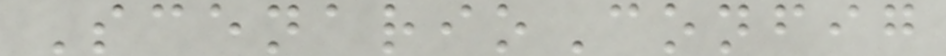ScenarioConfig
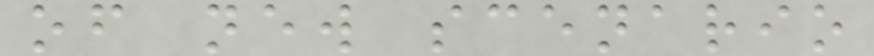of new scenario
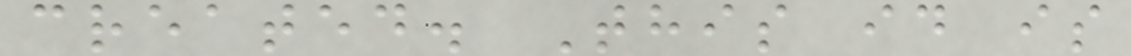created. This id is
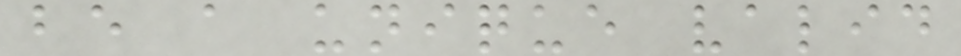be a unique valid
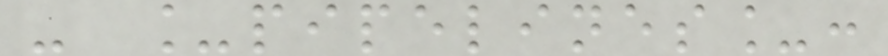- _pipelines_:
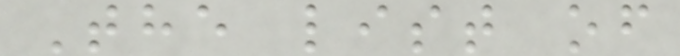The list of
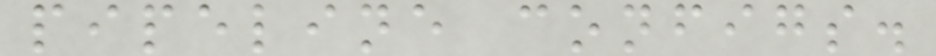pipeline configs.
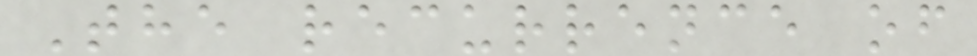The recurrence of
